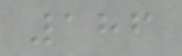186
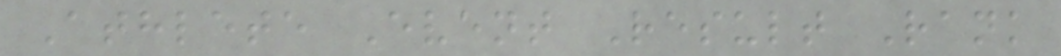Athlete Event Result Rank
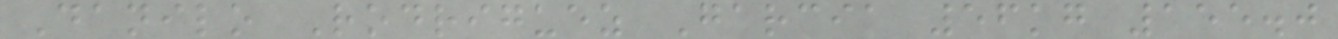Danilo Rodriguez Garcia 56kg 155.0
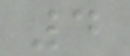4
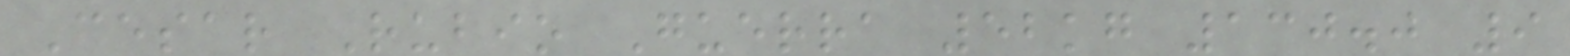Cesar Rubio Guerra 52kg 130.0 9
